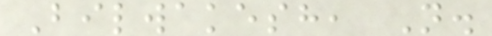Bilwakesh, N.
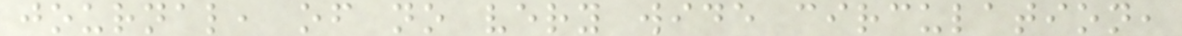journal, of no very wide circulation,
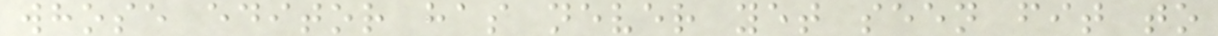whose editor has never yet seen fit to
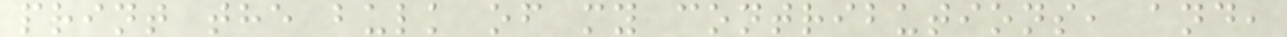print the bulk of my contributions, and,
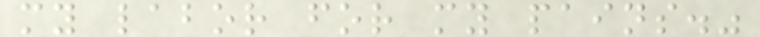my labor for my pains."
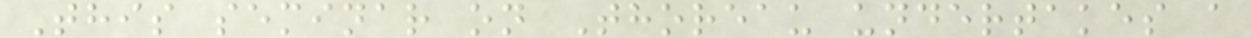This seminar on Thoreau undertakes a
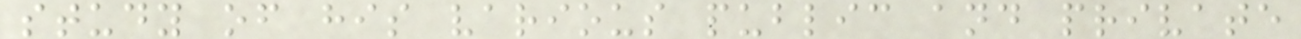study of his various public and private
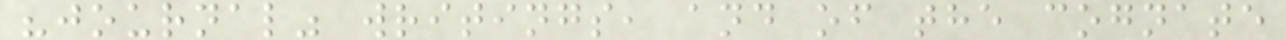"journal" writings, and of the cognate
